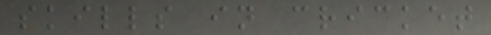skills in cricket
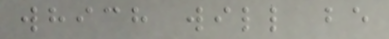which will be
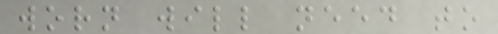worn will need to
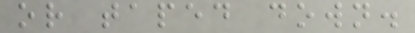or taped down.
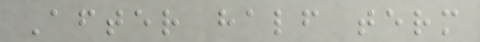After half term
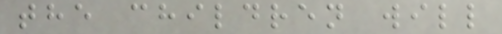the children will
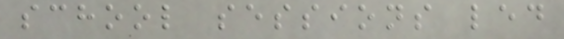school sessions led
